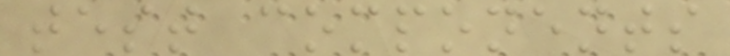test components
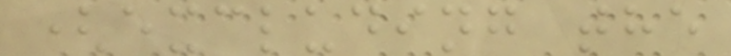(excluding the
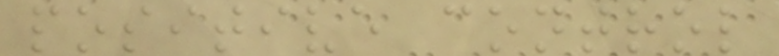positive control
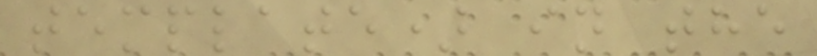template) in the
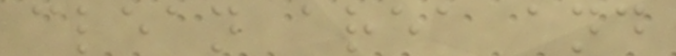clean area and
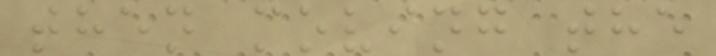then moving the
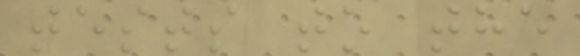tests to the
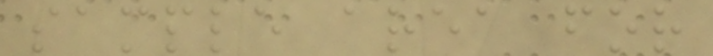sample area for
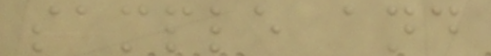sample and
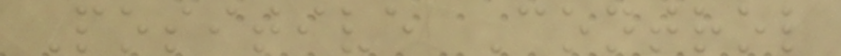Positive Control
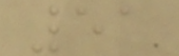51
